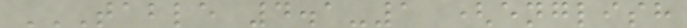TABLE 4.1-1 (ENGLISH
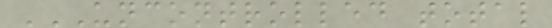UNCONTROLLED TOTAL
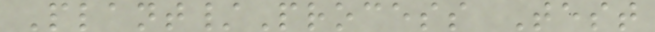Plant/Process Test
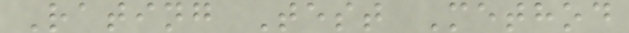Rating Test Method
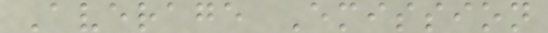Average Emission
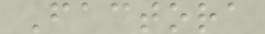Factora
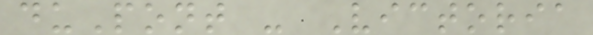duPont - Victoria
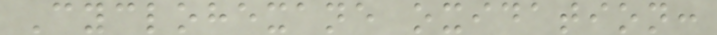Cyclohexane oxidation:
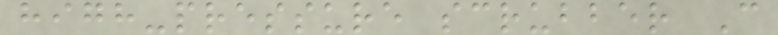high-pressure scrubber C
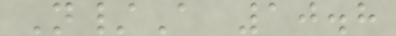N/A 10.8
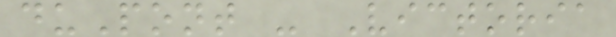duPont - Victoria
